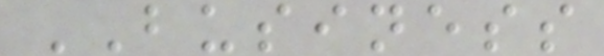BUSINESS
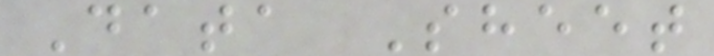Data Sheet
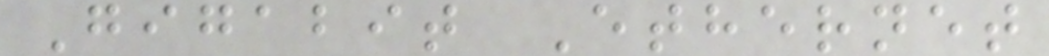Gigabit Ethernet
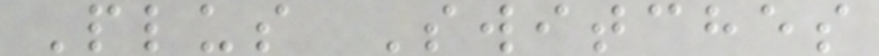Plus Switches
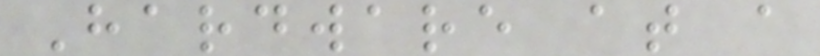Hardware at a
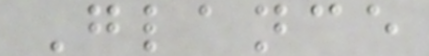Glance
